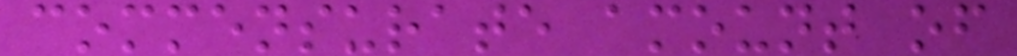commensurate amount of
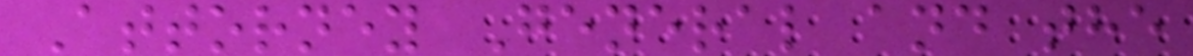Attorney General and the
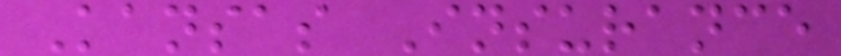Kansas Insurance
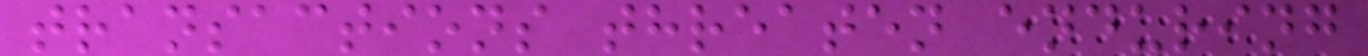transactions threaten enduring
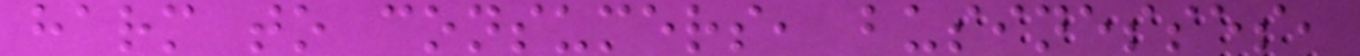harm to consumers, businesses,
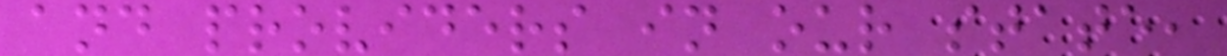and providers in our state,
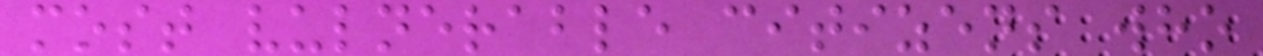most vulnerable citizens who
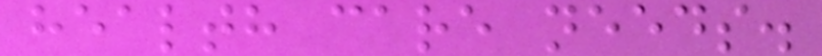health care needs.
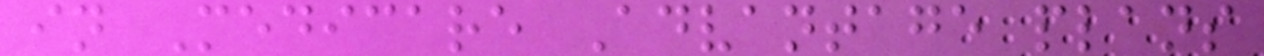in Medicare Advantage plans
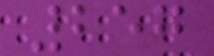257
